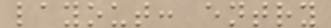layout: entry
